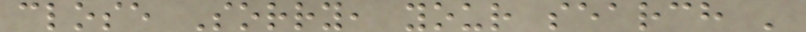close Sorry, your search '
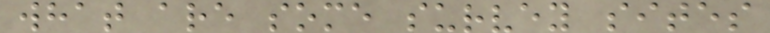what are some survey sites
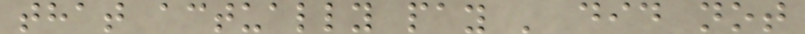that actually pay ' did not
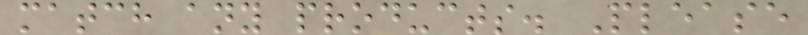match any products. Please
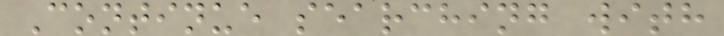Continue searching with
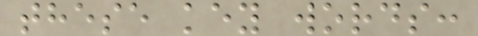these key words:
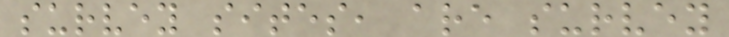survey sites, are survey
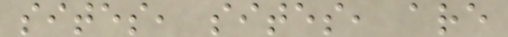sites, sites, are
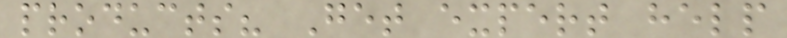products? Get expert help
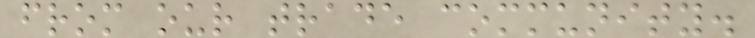from our trade community.
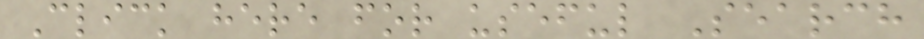Click here for useful Search
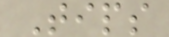Tips
